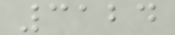3124
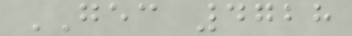GEC 4728
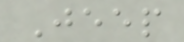Jeep
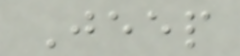Jeep
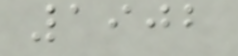1902
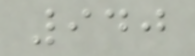940
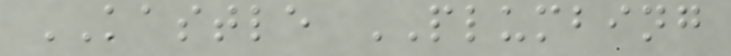KASTLE PLUMBING
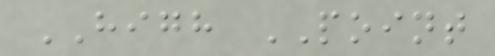HIGH POINT
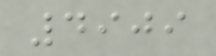4909
